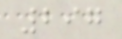297
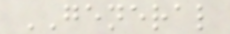GENERAL
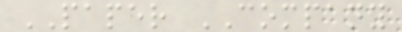PAPER COMPANY
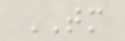TM
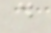d
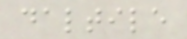daltile
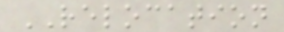RELOCATION
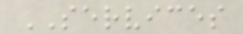SERVICES
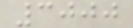3000
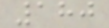180
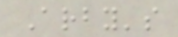Arby's
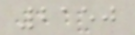2150
